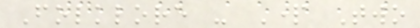Folklore - Part Two
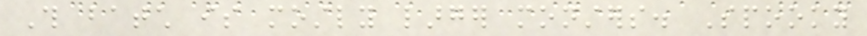This batch is mostly larger monsters. Spooky
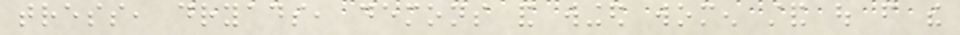tress, dryads, demons and winged women stand out from the
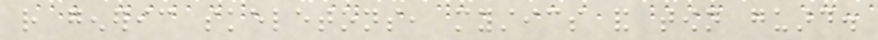rather generic skeletons, mystics and town guard.
